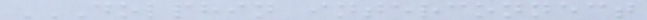DOLPHIN INTERCONNECT
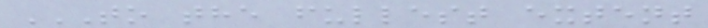TO THE FULLEST EXTENT
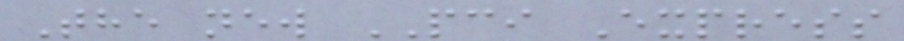The new PCI Express
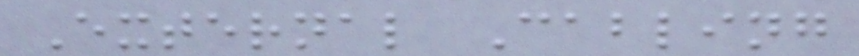External Cabling
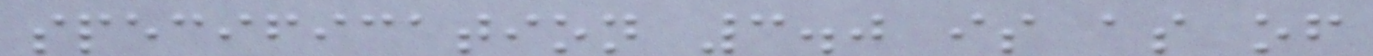specification 3.0 is as of
